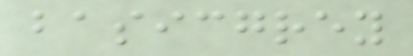basicgrey
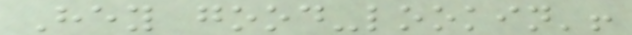Hey good-lookin'!
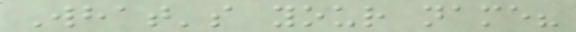What's your name?
